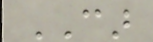CAR
